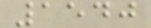1540
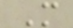M
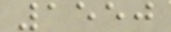1550
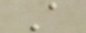A
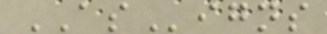ASigns
